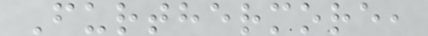Furthermore,
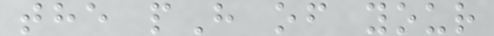the pH of your
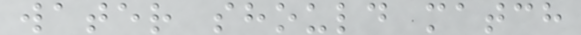water should match
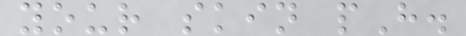your skin pH.
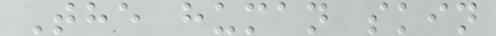The human skin
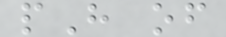pH of
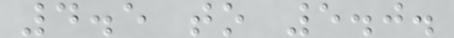4.5 to 5.0.
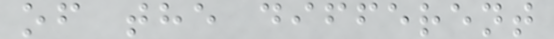of the different
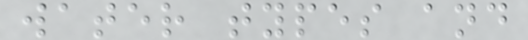water types and
